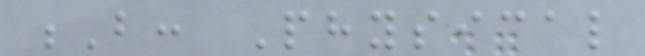B: Physical
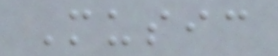Music
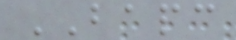BAPC
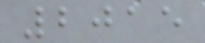2015
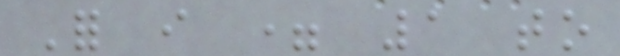For i = 1 to
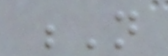N
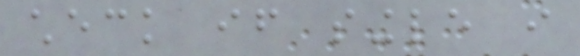check if single i
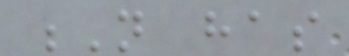N has
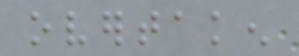overtaken
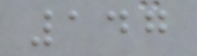147
